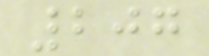207
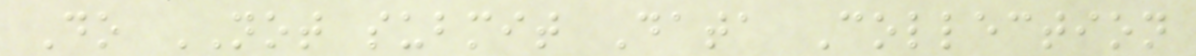Do NOT submit Data Collection
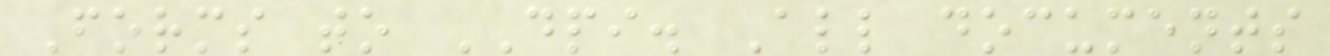Forms to DPI. All documents
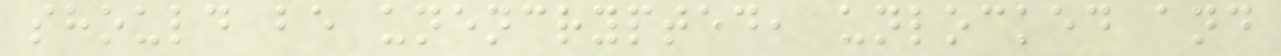should be unencrypted, unlocked and
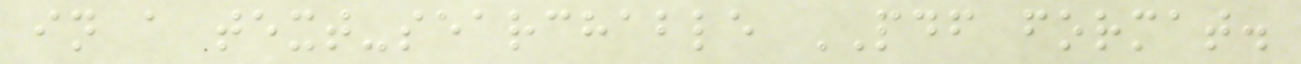in a text-searchable PDF format.
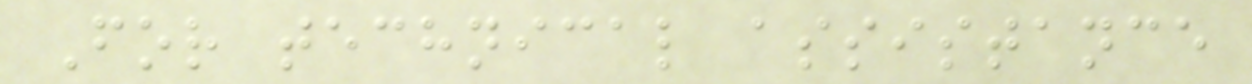For technical assistance
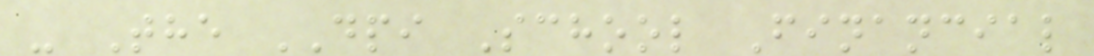- The DPI School Financial
